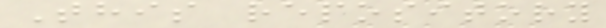This repository
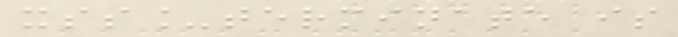xss_terminate is
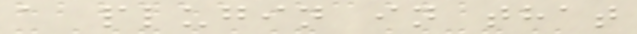a plugin in that
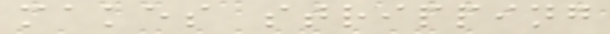makes stripping
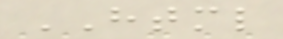HTML
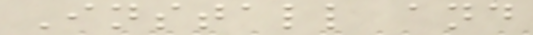Install and
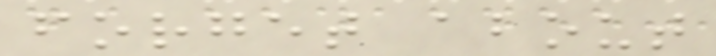forget about
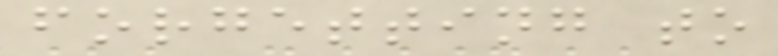forgetting to
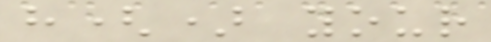h() your
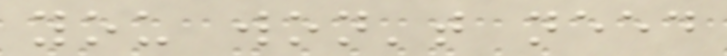you won't need
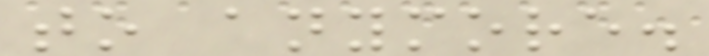to anymore.
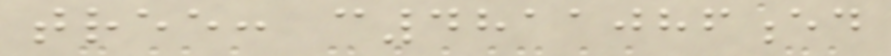tree: c4811086ed
